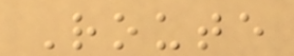Route
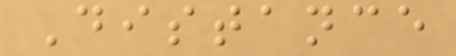Distance
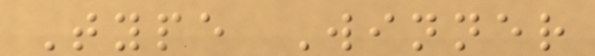Type Winner
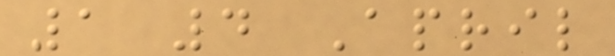1 4 April
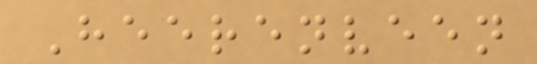Heerenveen
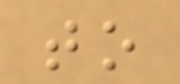to
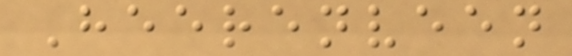Heerenveen
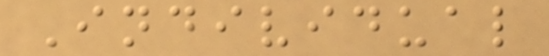Individual
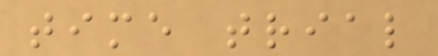time trial
